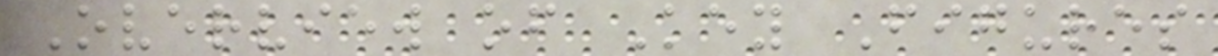Overview of Key Figures
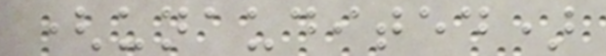(unaudited)
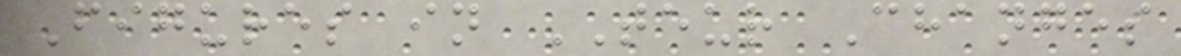Figures in TEUR Changes
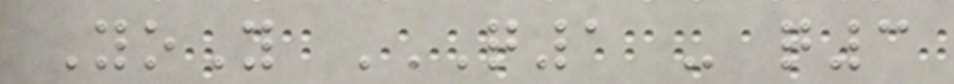YoY Q1 - Q3
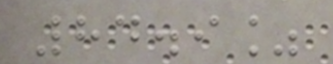84.9%
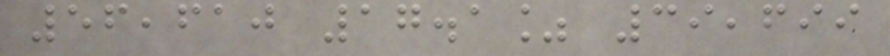56,610 17.1% 39,699
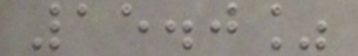15.0%
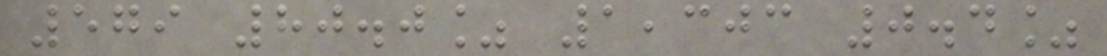579 80.0% 1,303 0.4%
